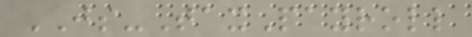JS-TaxPayroll
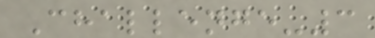Challenge-3
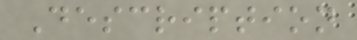Description
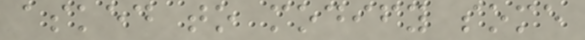asked to modify some
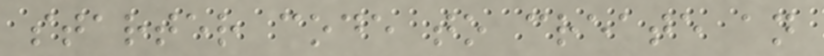starter code to create an
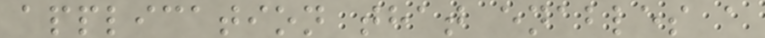application that enables a
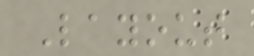Layout
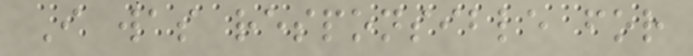I was responsible for
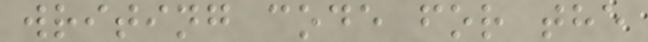writing code for the
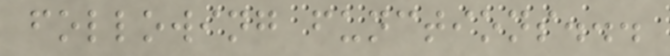following functions...
